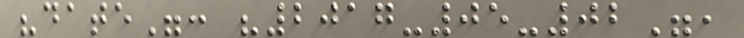"date": "2017-05-02",
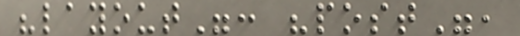"layout": "post",
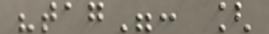"tag": [
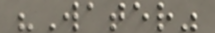"Water"
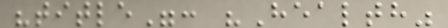"title": "Health"
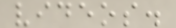videos.
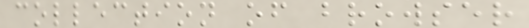collection of browser
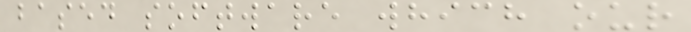based software which our
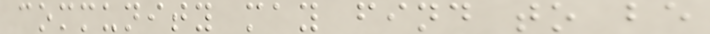community may find to be
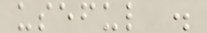useful .
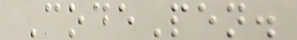CodePen.
